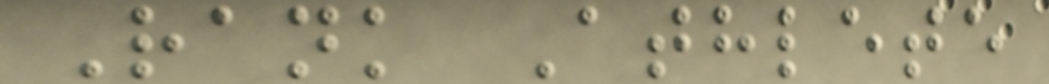Rank Athlete
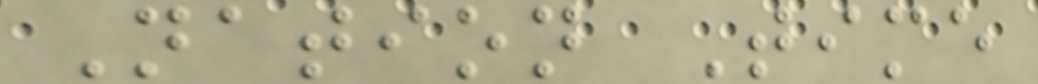Nation Time
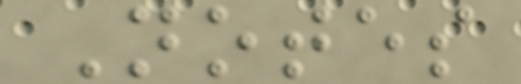Notes
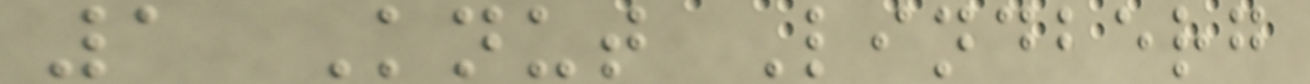1 Knut Lindberg
